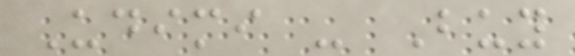Udimi - Buy
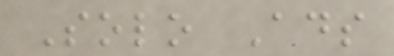Solo Ads
